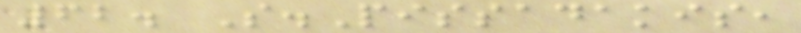62. S.Pissadakis,
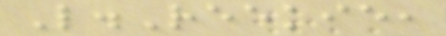L.Reekie,
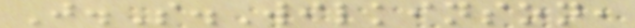J.S.Wilkinson,
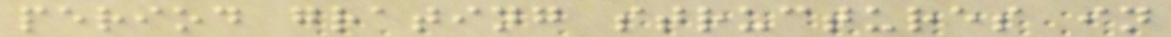period grating structures in
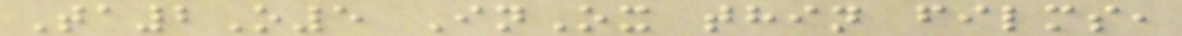Ta2O5 InOx thin films,
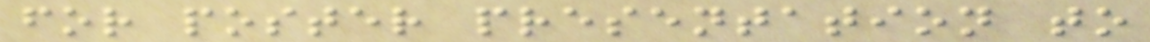for poster presentation to
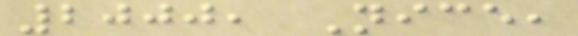2000, Nice,
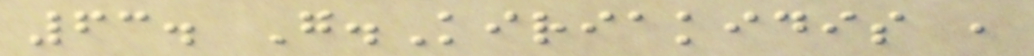63. G.Kiriakidis ,
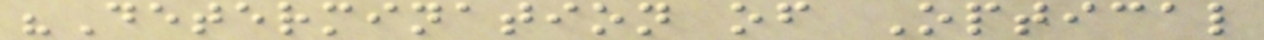"Determination of Optical
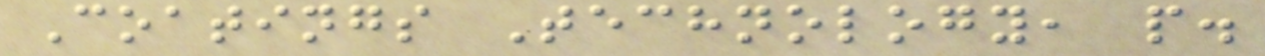Coatings Technology, p.
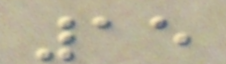15
